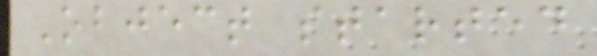Object started
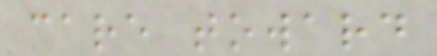care toward
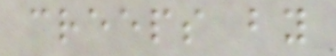creeps by
